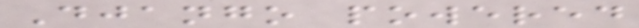Django powered
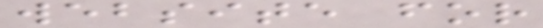website for
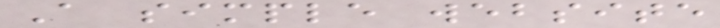A simple website
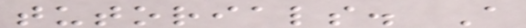tutorials. A
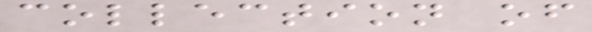collection of
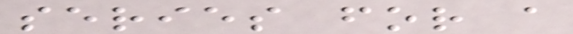series for a
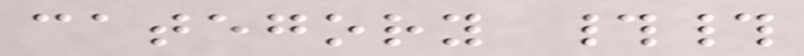category ##
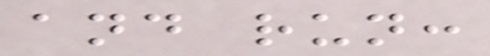and run:
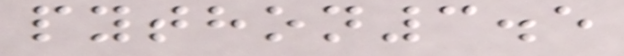python3.5
